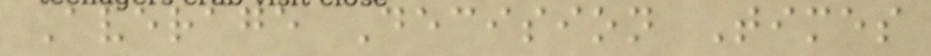Average Decision Times
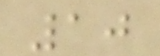10
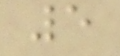5
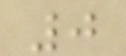0
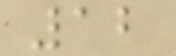12
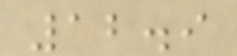12.9
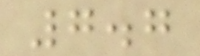7.7
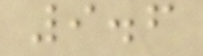9.6
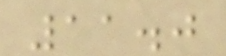11.0
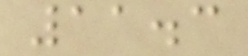11.3
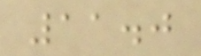11.0
